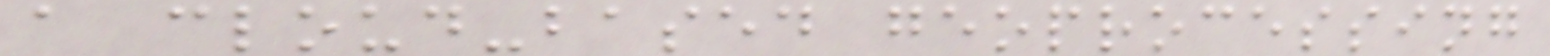a cloud-based geoprocessing
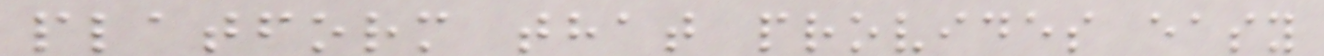platform that provides easy
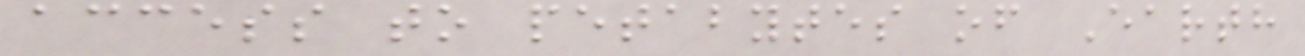access to petabytes of Earth
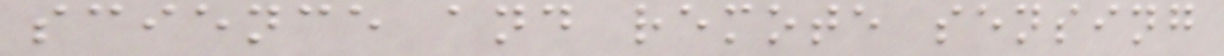science and remote sensing
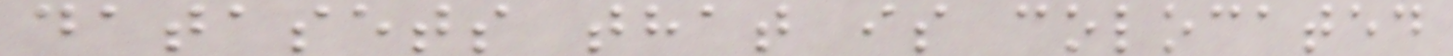datasets that is colocated
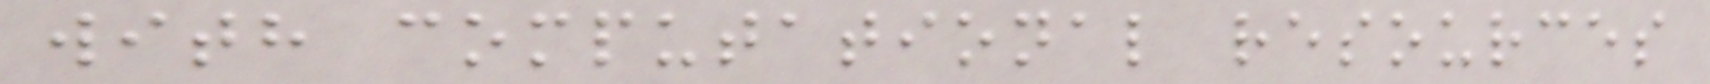with computational resources
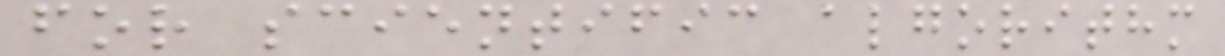for scientific algorithm
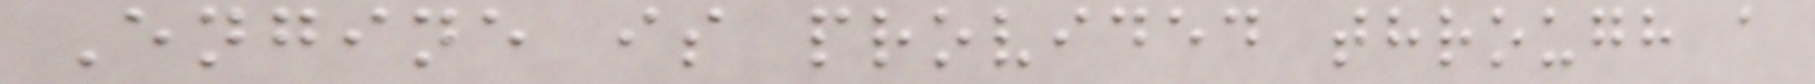Engine is provided through a
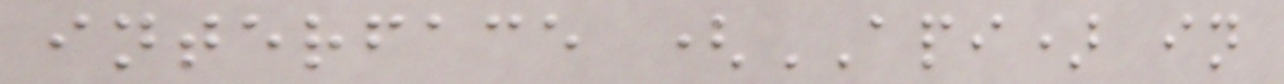interface (API) in
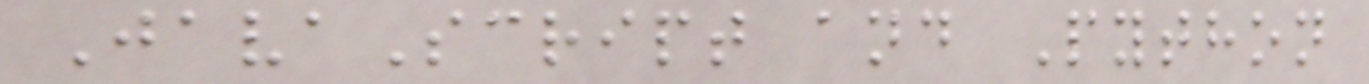JavaScript and Python
